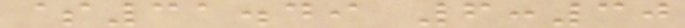$31.49 6:30
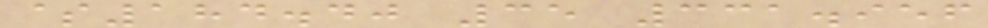$184.40 35 331.956
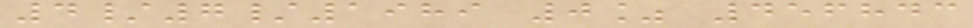4/7/1989 0% 456843
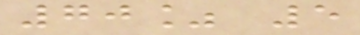70% 5
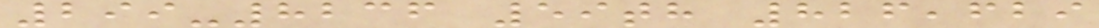299-8236 59th 826,629
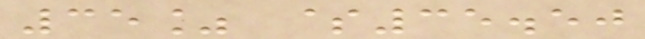35% $35.50
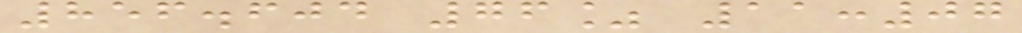856.604 76% 11:07
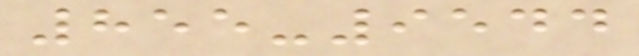855-9544
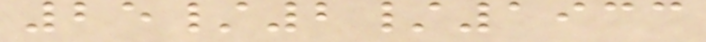25/2/1933
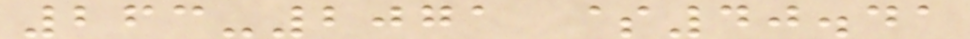263-2071 $40.41
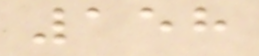158
